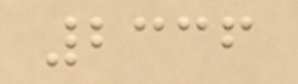2336
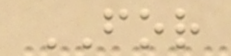FOR
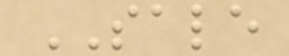SALE
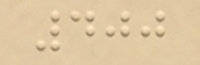400
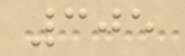305
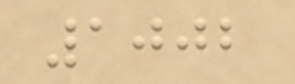1002
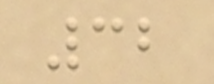32
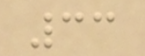33
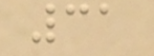31
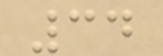34
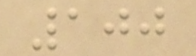100
